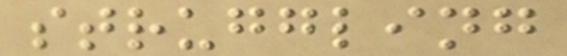struggling
